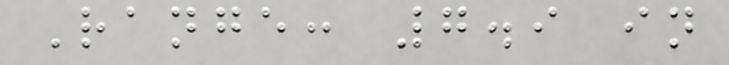Range: 7.9 in
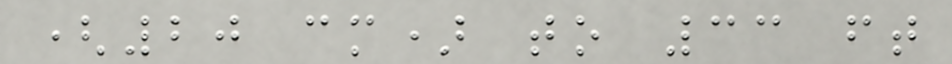(20 cm) to 33 ft
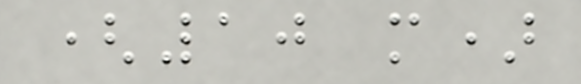(10 m)
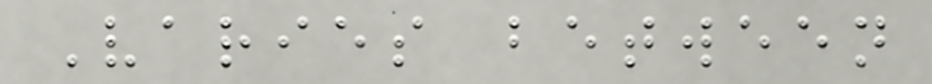Varies between
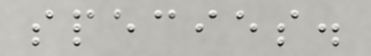species.
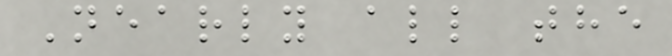Nearly all the
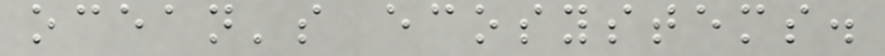ocean's ecosystems.
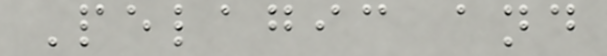Pelagic and
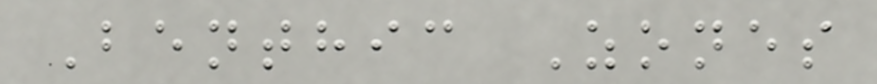Benthic Zones
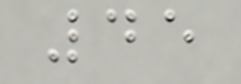45
